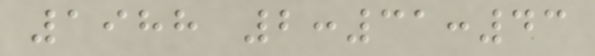1988 2:31:43
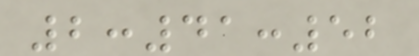2:41:52
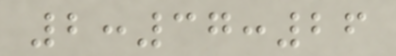2:37:26
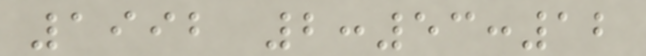1992 2:53:12
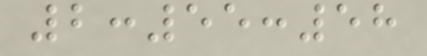2:55:58
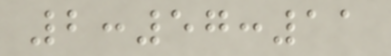2:57:11
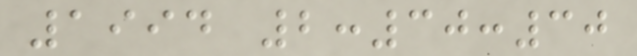1994 2:30:30
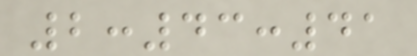2:43:41
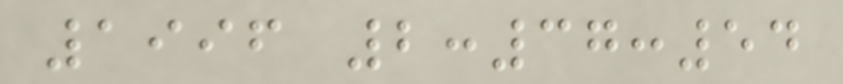1996 2:37:54
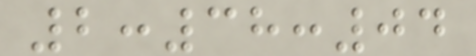2:38:04
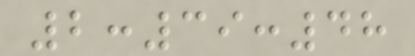2:39:48
